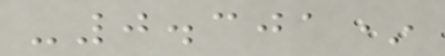-0.301*
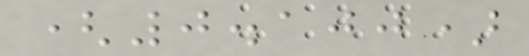(0.100)
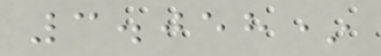3.058*
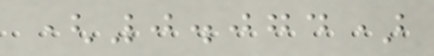(0.074)
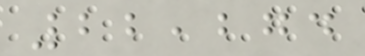22,274
